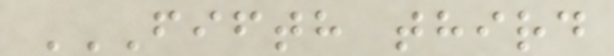FIFTH THIRD
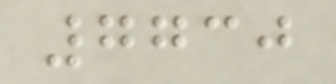7730
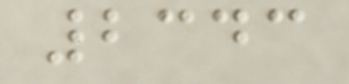2343
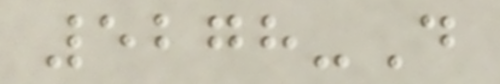5278-D
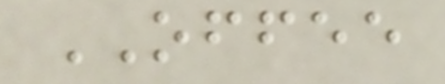OFFEE
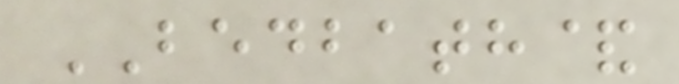BEDBATH&
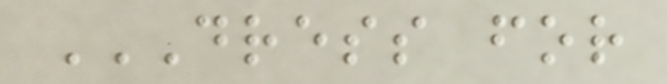DRESS FOR
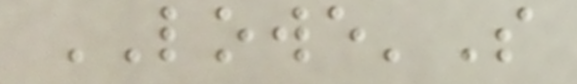LOWE'S
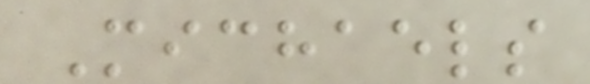Michaels
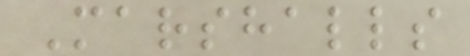Marshalls
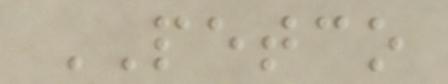PETCO
